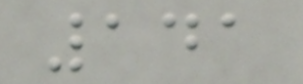141
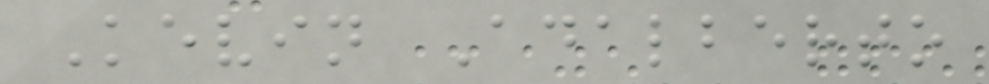Kevin Adalberto
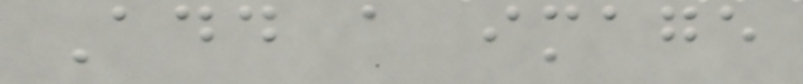Add a image
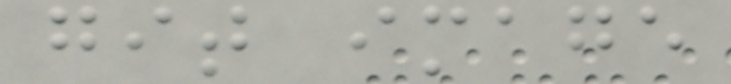git image
